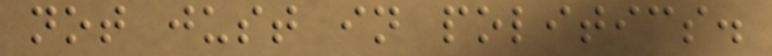not just in politics.
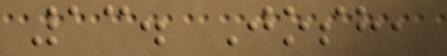13. Josh,
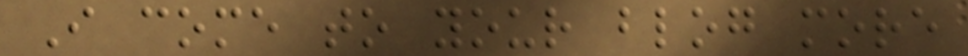I come to your blog more
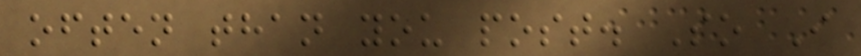often than you post. So I
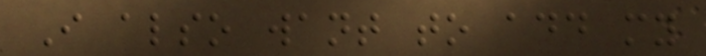I also want to add my
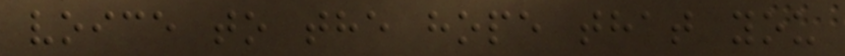voice to the hope that you
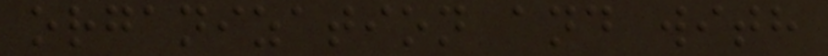organization and with
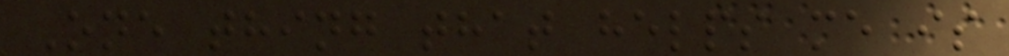One thing that helps me is
